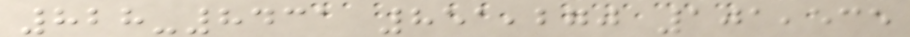828-8431 851,270 101,535
